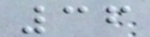36
